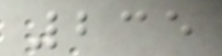235
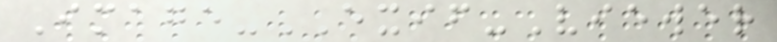Image-EXIF-Viewer
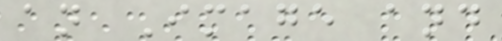an Image and
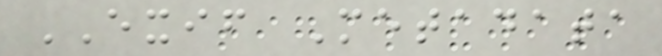EXIF Metadata
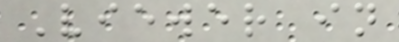Viewer in
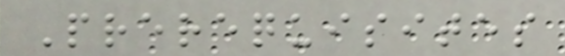Prerequisites
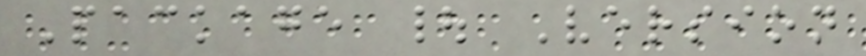Package | Version
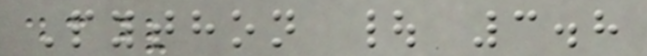Python | 3.8
